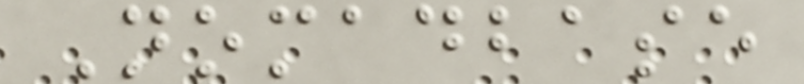Nomadbase
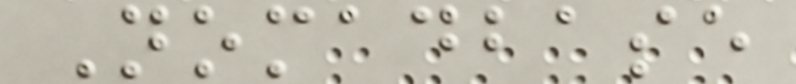Nomadbase
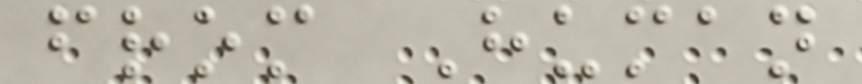from Human
